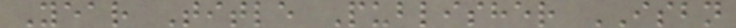Year Title Publisher ISBN
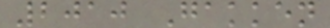2010 Gakken
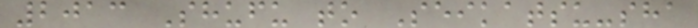2013 Shufu to Seikatsu-sha
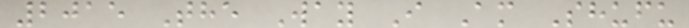2015 The Way I Am Shufu
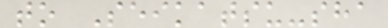to Seikatsu-sha
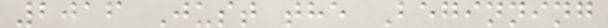2016 Just the Beginning
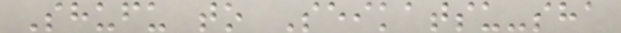Shufu to Seikatsu-sha
